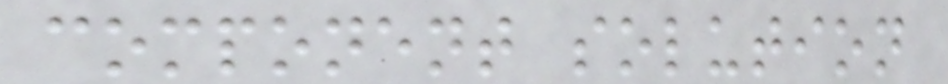component solution
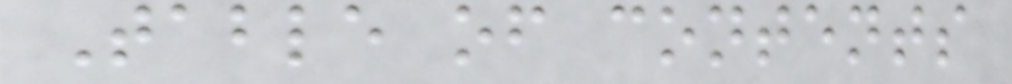Table of contents
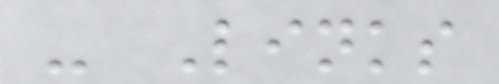- Links
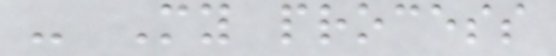- My process
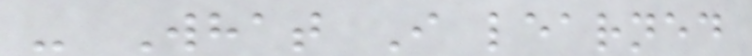- What I learned
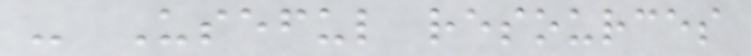- Useful resources
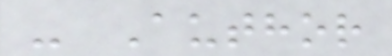- Author
